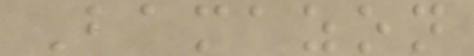Bamazon
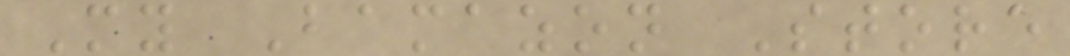My Bamazon Store
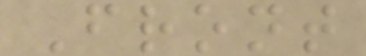Front
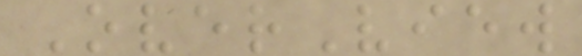OverView
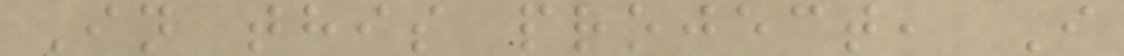In this project, I
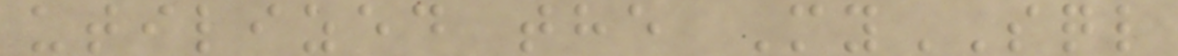utilized the MySQL
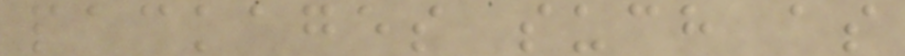packages such as
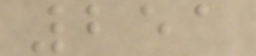251
